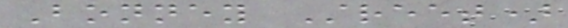Bonney Street)
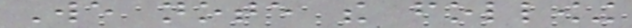We note the following
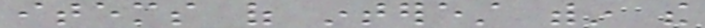items of interest within the
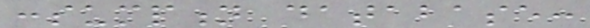consumption database:
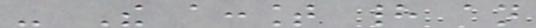- The account had an
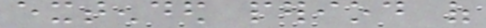extended period of
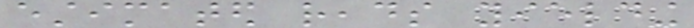estimated reads yielding
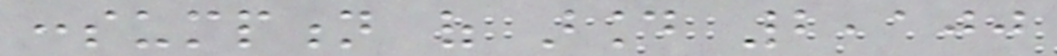consumption of around 2,100
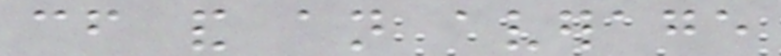cf and an average
